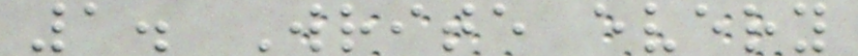1. Write every
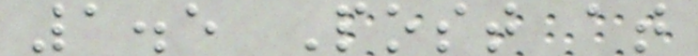1.5 Post at
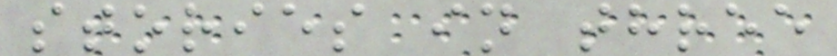stories in three
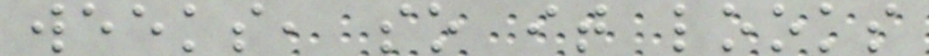weeks, so it looks
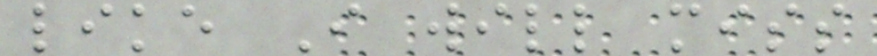like I will miss
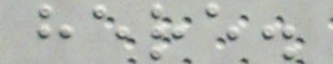here.
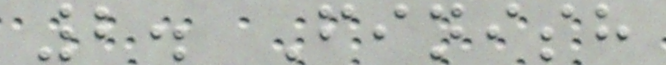2. Finish
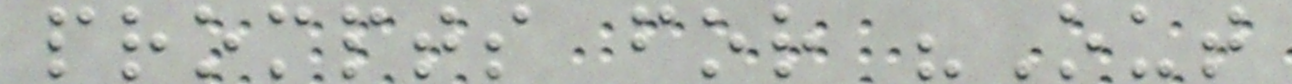prompts for "Out
